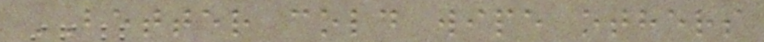BETTER cold wipe others
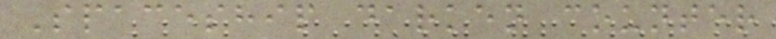Spaceship darken counter
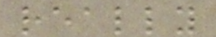really
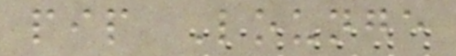pip Lounge
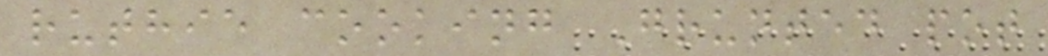ruthie cooking Grunted pot
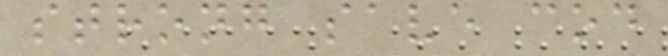strong save cod
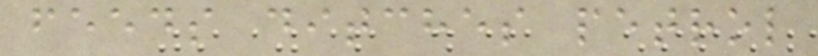feeds ditches petrol
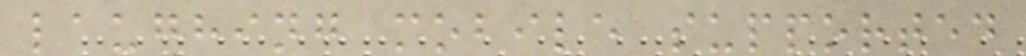laughing mobile supported
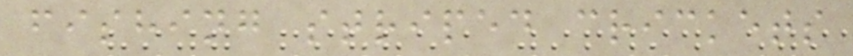fishing striped crickets
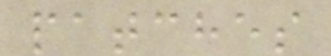patches
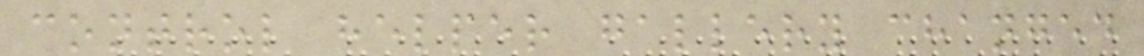control helper gallery changed
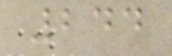244
